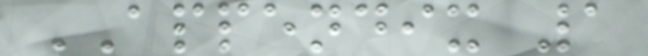APPENDIX 1
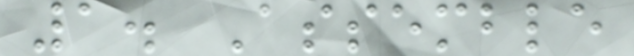1. Assemble
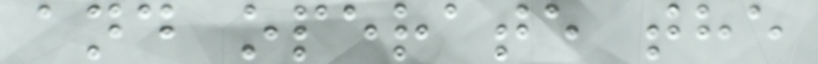and operate the
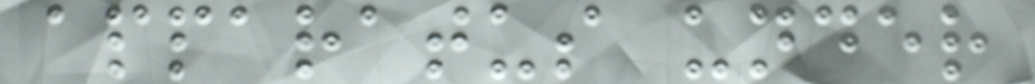apparatus under
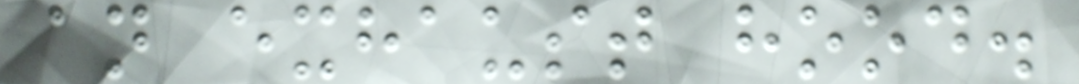an exhaust hood.
